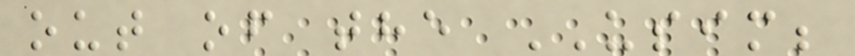out of the USIM;
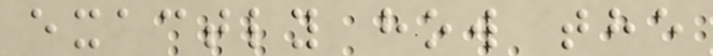exactly how the
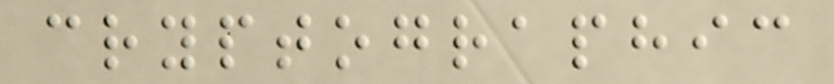cryptographic
